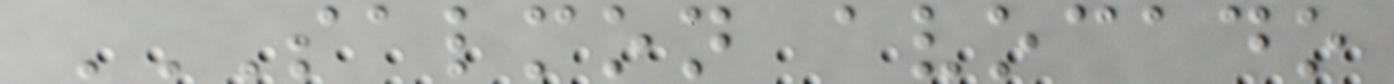SALMON AVOCADO
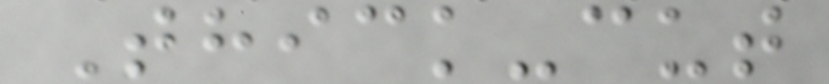Thick-cut
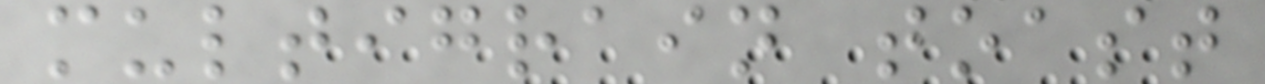multigrain toast
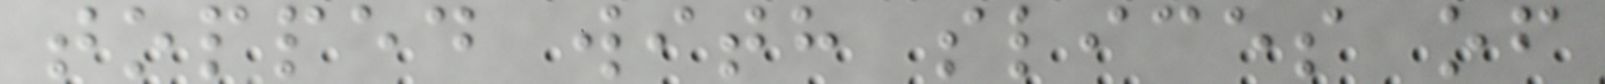topped with slices of
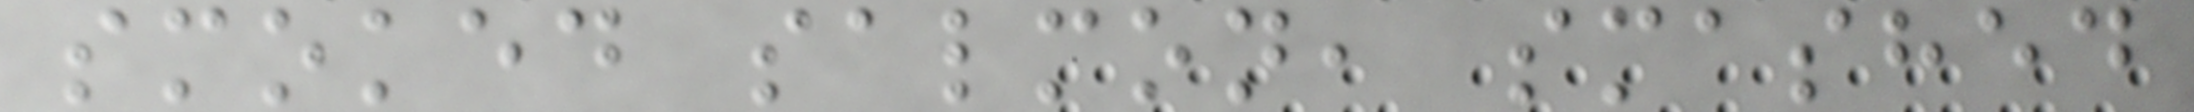smoked salmon, smashed
